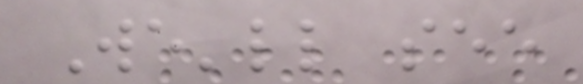We'll see
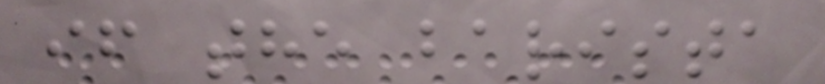if the barista
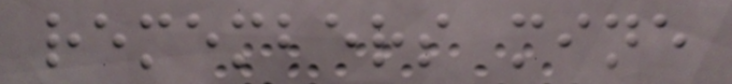remembers mine
